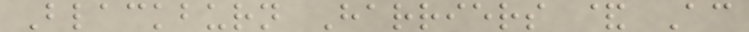Blackburn Harriers & Ac
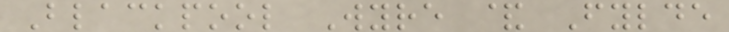Blackpool Wyre & Fylde
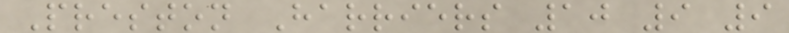Preston Harriers 10 9 9
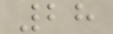28
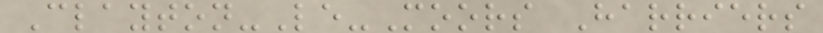Clayton-Le-Moors Harriers
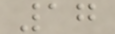17
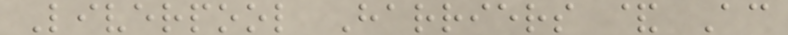Liverpool Harriers & Ac
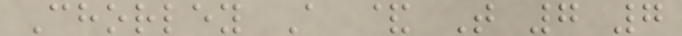Chorley A & T 7 7
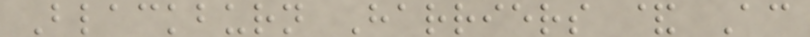Blackburn Harriers & Ac
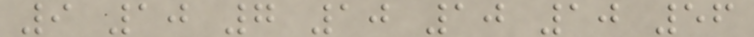9 10 7 10 10 10 56
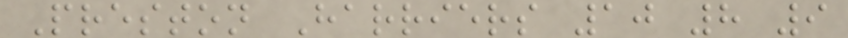Preston Harriers 10 8 9
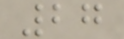27
